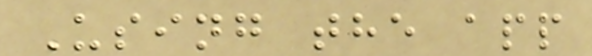Using the app
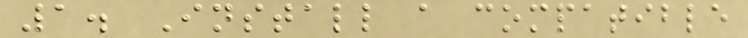1. Install a compatible
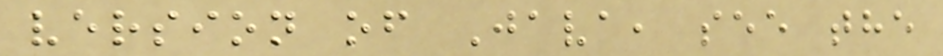version of Java, see the
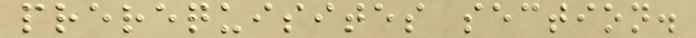prerequisites section.
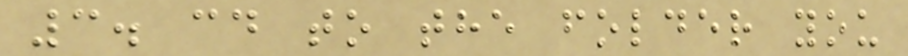3. cd to the folder you
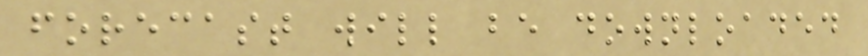forecast will be downloaded
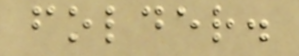folder.
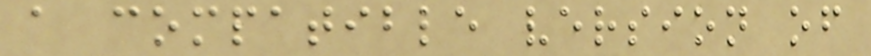a compatible version of
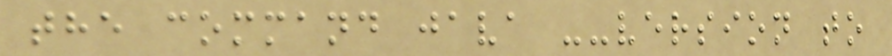the command java --version to
